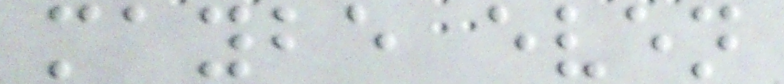maybe even
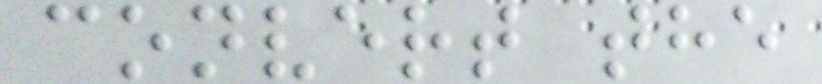convert the
